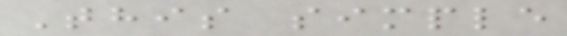This simple
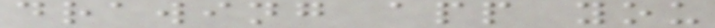drawing app you
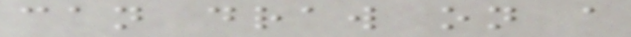can draw on a
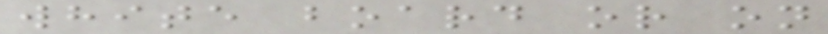white board or on
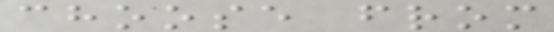choose from
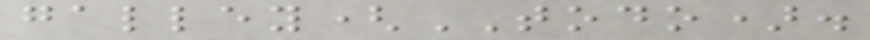galley(TODO).
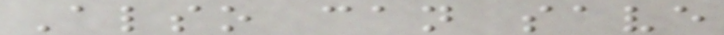Also can save
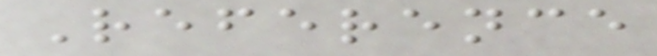Reference
